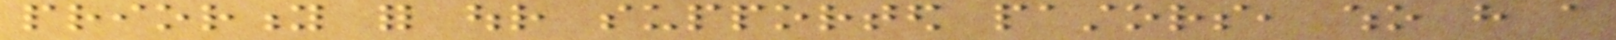priority for our supported pastors, who have a
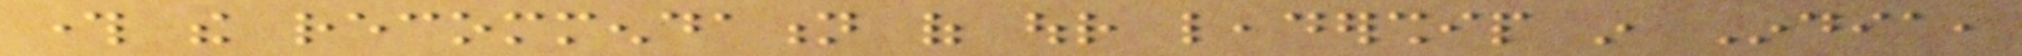through the recommendation of our leadership in India,
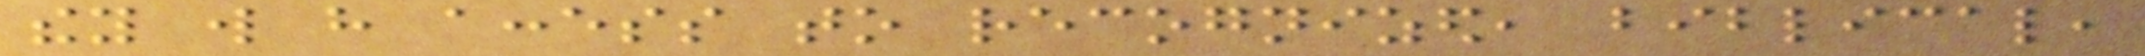they will have access to recognized, biblical,
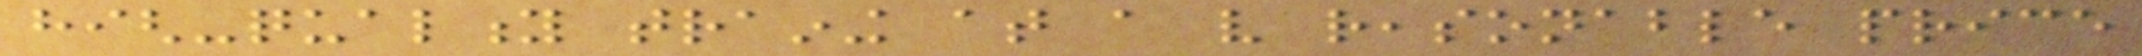high-quality training at a very reasonable price
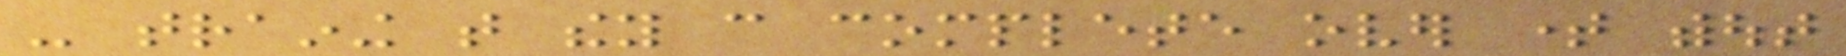- training that they can complete over time without
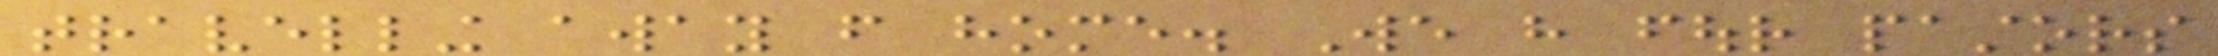travelling away from home. We have four pastors
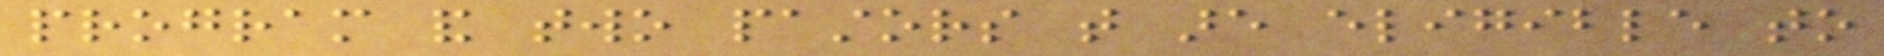program and two pastors that are eligible to
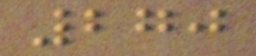270
